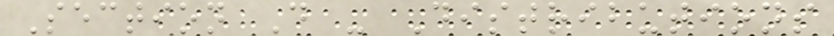Section D - Distributions
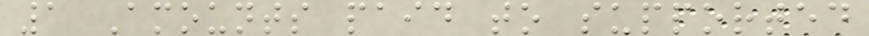1 Amounts paid to supported
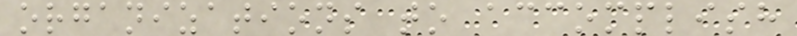organizations to accomplish
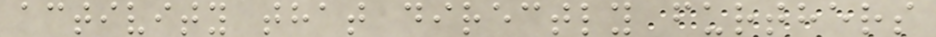activity that directly furthers
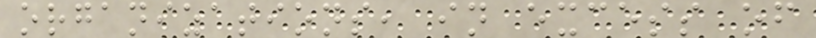organizations, in excess of
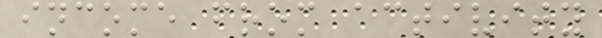income from activity
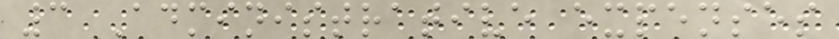3 Administrative expenses
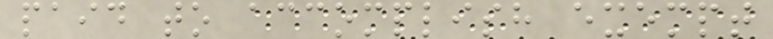paid to accomplish exempt
